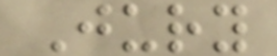Jury
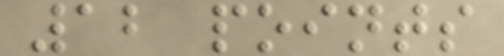12 points
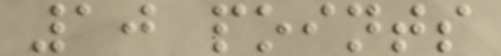10 points
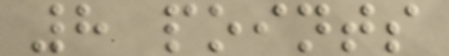8 points
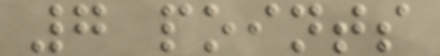7 points
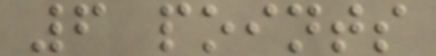6 points
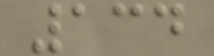134
